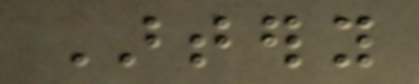Artery
